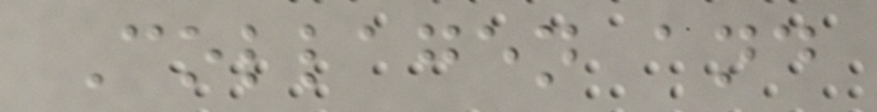Collagen and
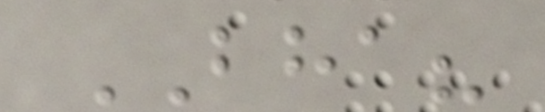BHA?
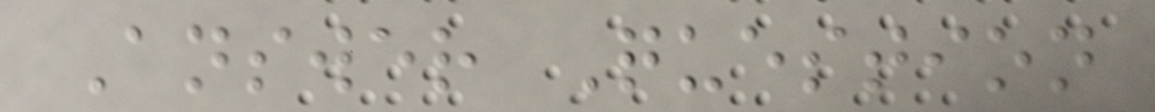Answer Question
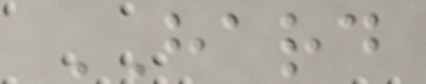HARD
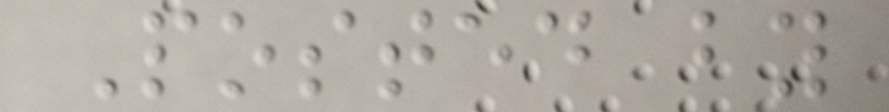Posted by
